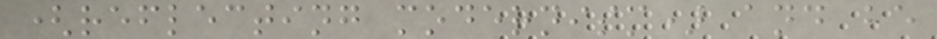(reflecting modernism) and be
